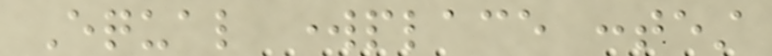Equal workplace contest
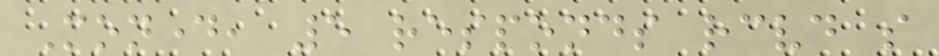Monday, 5 responds received so
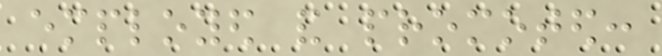employed and promoted:
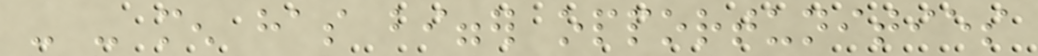- - men has bigger opportunities
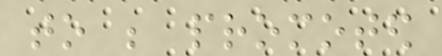to be promoted
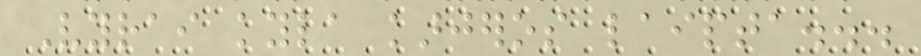Vyrai kyla karjeros laipta...
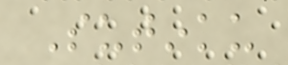Sutinku
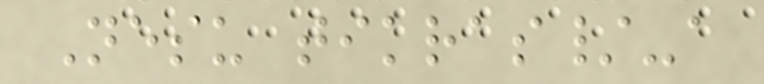Nesu tikras/-a
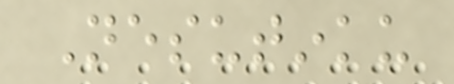Nesutinku
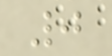0
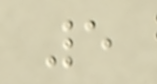5
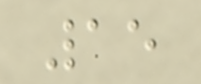15
